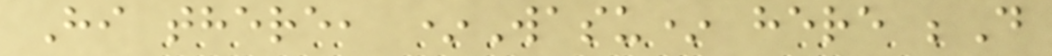Hi there, *Wasu* here ;D
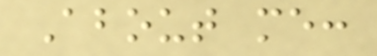About me:
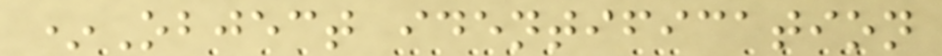*Object identification
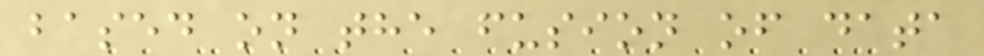based on the fusion of data
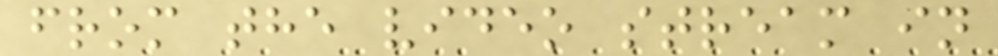from the video stream in
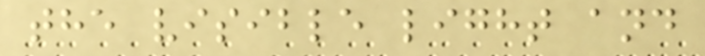the visible light and
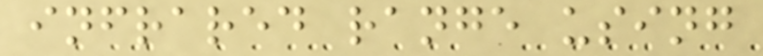infrared range using
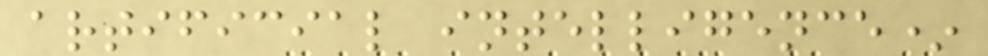artificial intelligence*
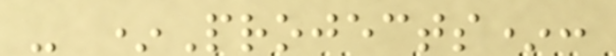- *Projects*:
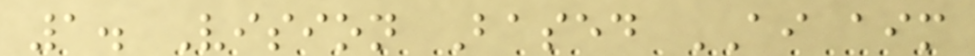1. Vision Based AI aim
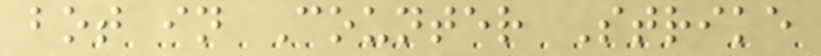bot in Counter Strike
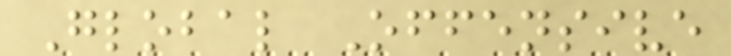Global Offensive
